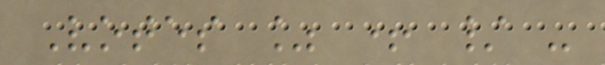Votes % + / -
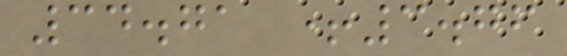34.71 +3.76
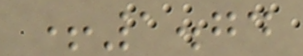+1.74
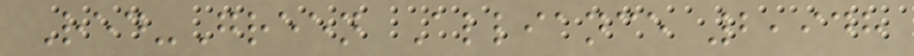Red-Green Alliance 2,948
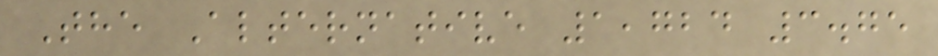The Alternative 1,724 3.75
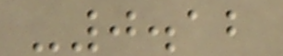-0.12
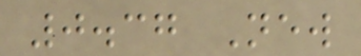0.37 New
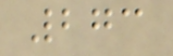273
